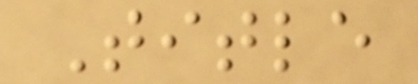Title
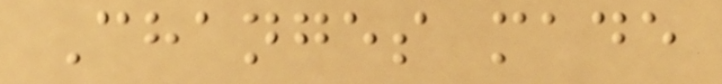Changes made
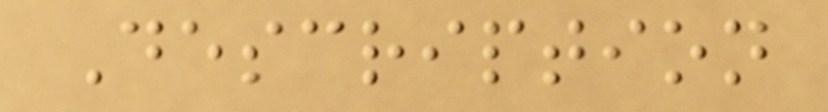Description
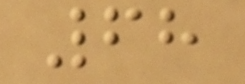68
